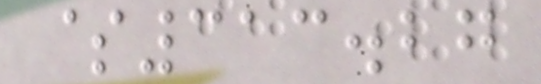$313.27
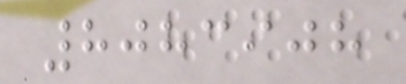8083908
